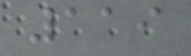119
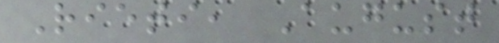Rieti, August
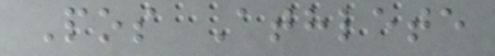Pos Athlete
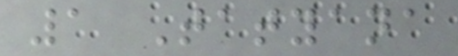1 Tatyana
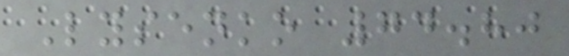Lysenko 74.80
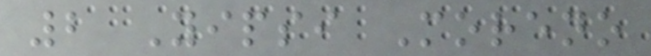2 Yipsi Moreno
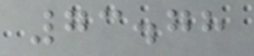73.78
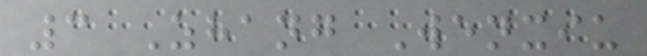3 Zhang Wenxiu
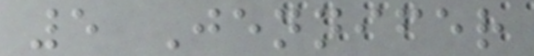5 Jennifer
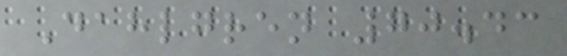Dahlgren 70.43
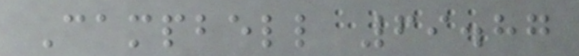Campbell 69.87
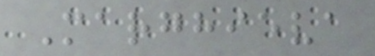Marghieva
